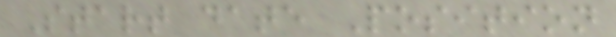Start date Position
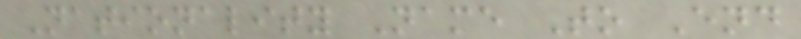Nationality Name To End
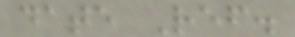date Ref.
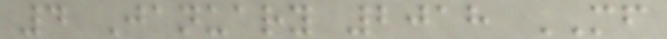4 January 2018 MF
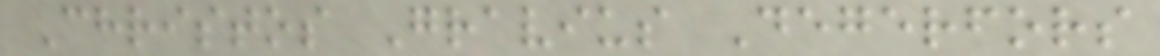Christos Gravius Degerfors
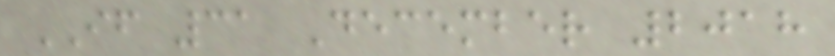IF 31 December 2018
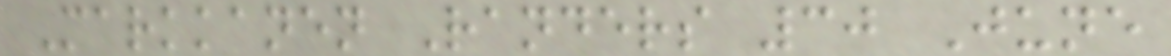Markkanen Randers 30 June
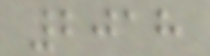2018
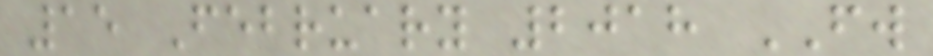15 February 2018 FW
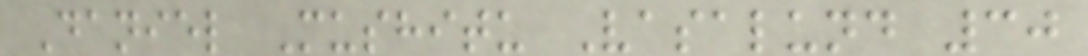Daniel Mushitu Vasalund 30
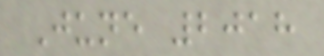June 2018
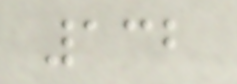132
